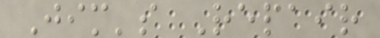Jim's Repair
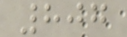807
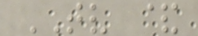TV &
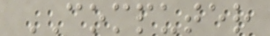COMPUTER
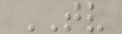TV
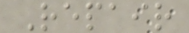Repair
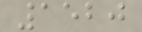1520
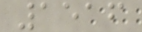1516
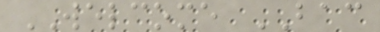WELCOME BAC
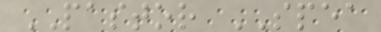PASTOR SPEA
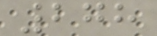278
